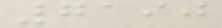7190
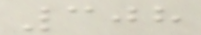308
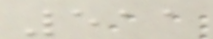511
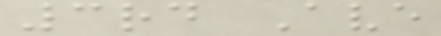3rd Ave
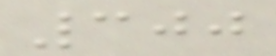300
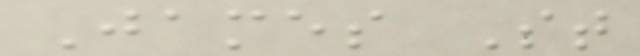James St
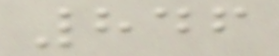846
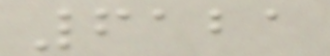6121
